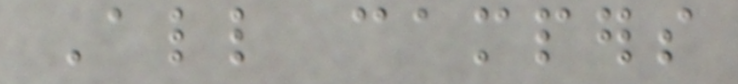All campers
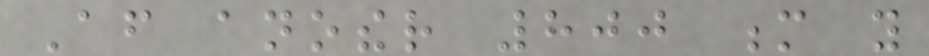After another 800 m you
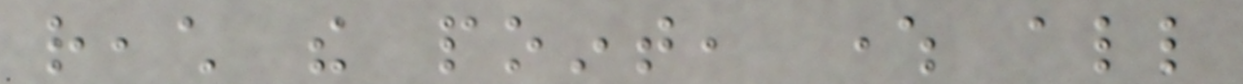reach the point, where all
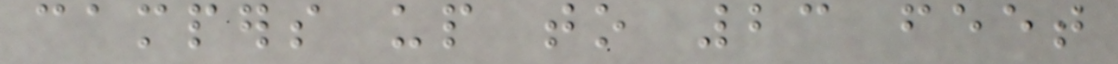campers up to 23 feet
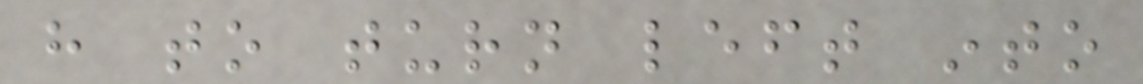have to turn left into
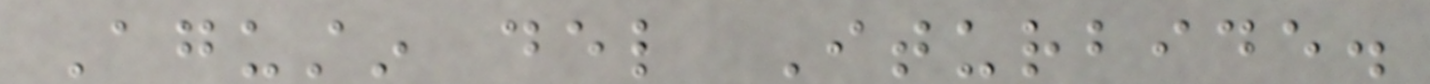Agustin del Iturbide.
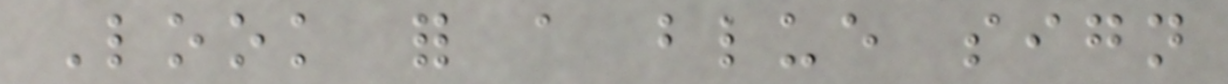Look for a blue sign
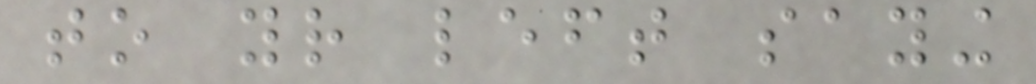to your left saying
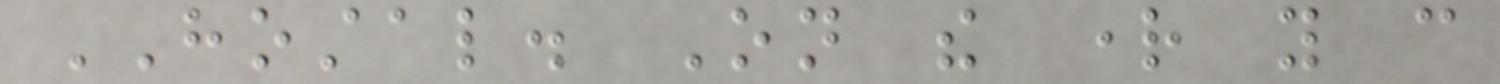HOSTAL. On the right you can
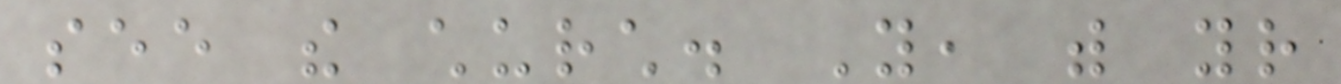see the church. You, with your
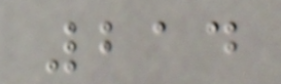214
